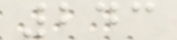243
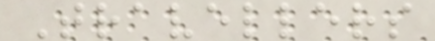Travellers
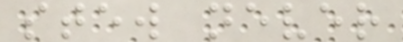stew never
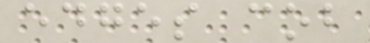edges cob
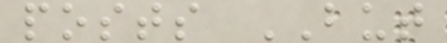posts BUT
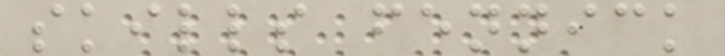skills fennick
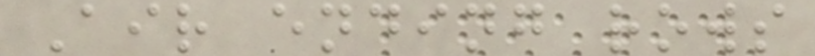Air ending rows
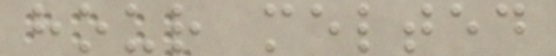hour melted
